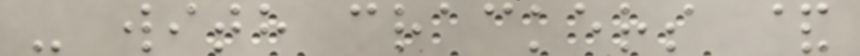- with crackers &
